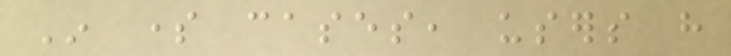In some cases, users have
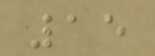15
